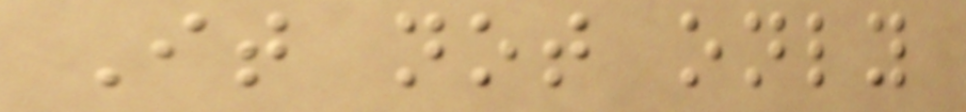It not only
